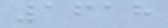1618
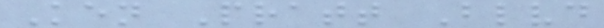Ken Pratt Blvd
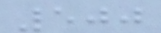500
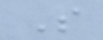S
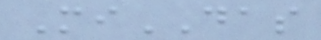MiDAS
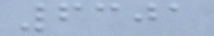6301
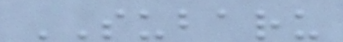SUBARU
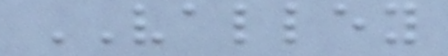VALLEY
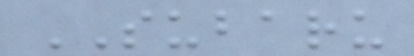SUBARU
